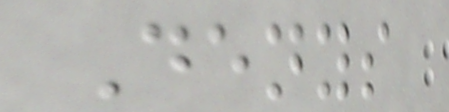Denys
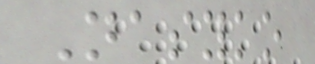Nasyko
